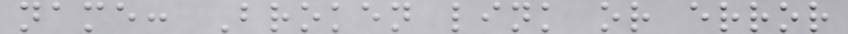name: Broken link or error
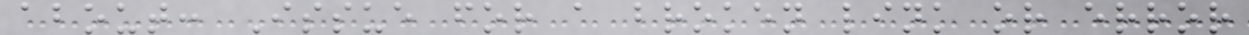about: Issue for a broken link or error
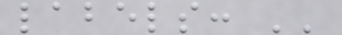labels: ''
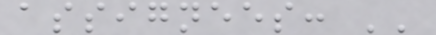assignees: ''
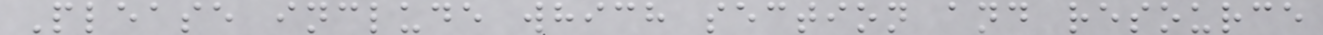Please include which section and resource
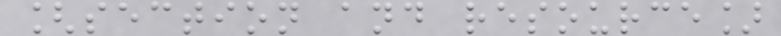[section and resource]
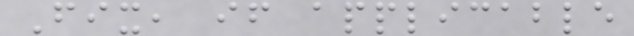Fix, if applicable
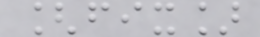[fix]
